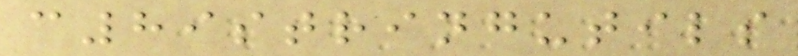c89stringutils
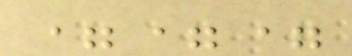===
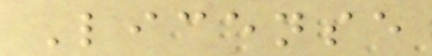License
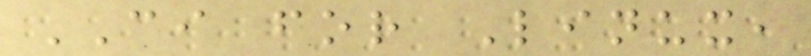CI for Linux,
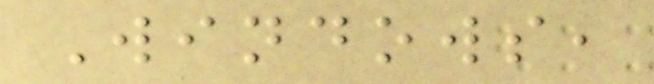Windows,
